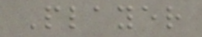Player
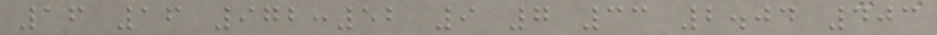16 16 972:52 9 7 33 2.04 403
